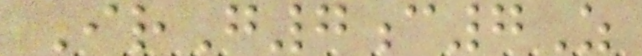IrG7c7Z
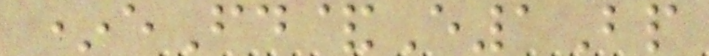*eFd&E1Bp
